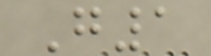G1
